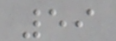59
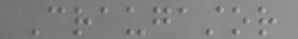Craugastor
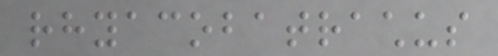rhyacobatrachus
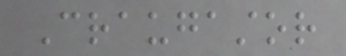Craugastor
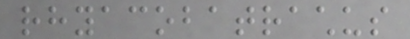rhyacobatrachus
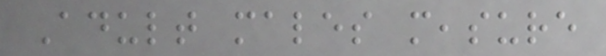Adult males measure
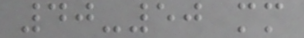40-50 mm
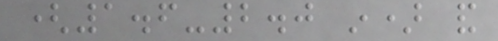(1.6-2.0 in) and
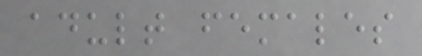adult females
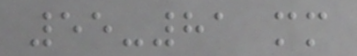55-81 mm
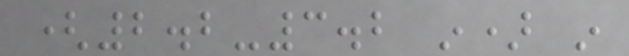(2.2-3.2 in) in
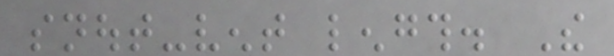snout-vent length. The
